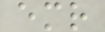emr
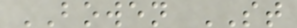BOWEN ST
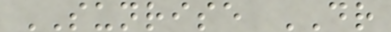SUNRISE DR
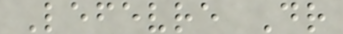Lefevre Dr
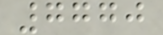7770
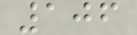106
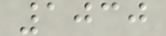1030
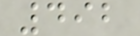492
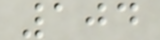104
